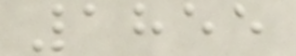1855
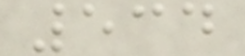534
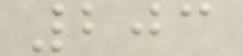203
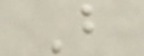B
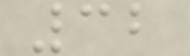32
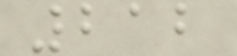212
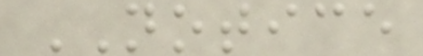NOTICE
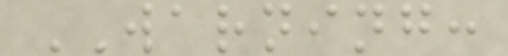WARNING:
